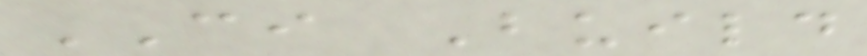CI Build
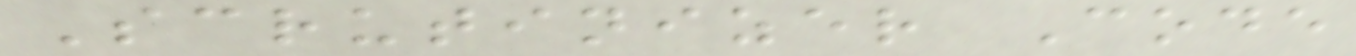Scrutinizer Code
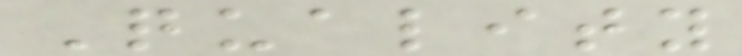Quality
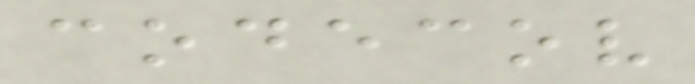codecov
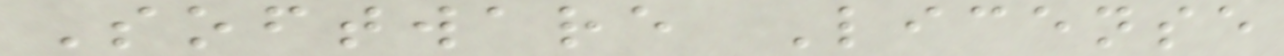Software License
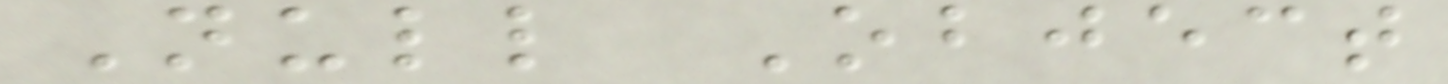Null Object
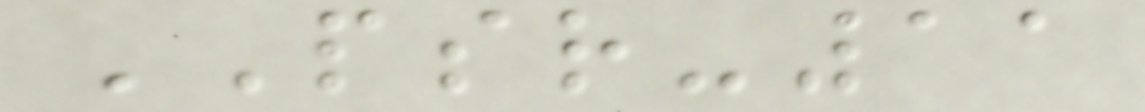PSR-11
